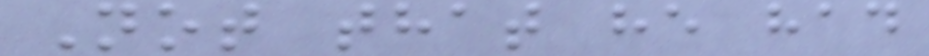Not that he had
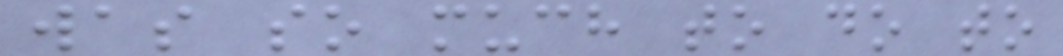was so much to do to
